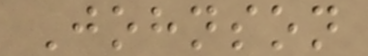Johnson
